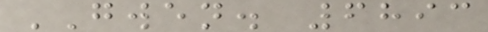GWEN. 6893
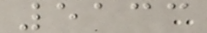5133
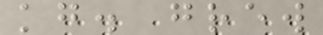kg. grew
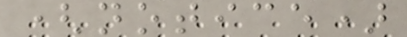(notice)
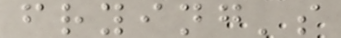frying's
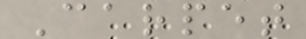Carpet
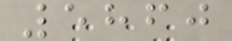5860
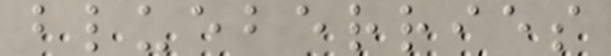blueberries
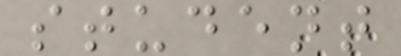student
